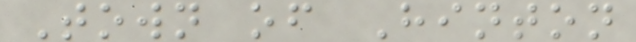Town of Hinton
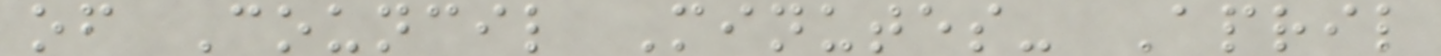of Council Minutes- April
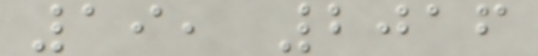19, 2016
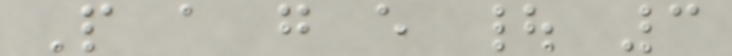P a g e | 3
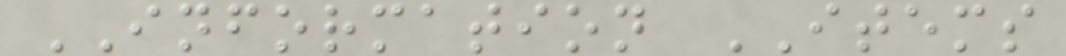INFORMATION ITEMS
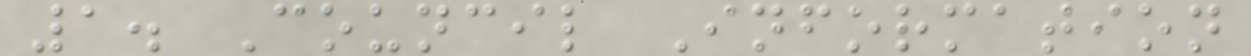1. Council Information
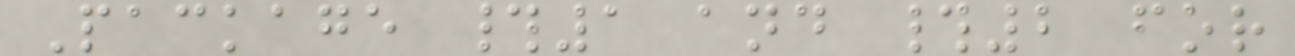Package #1 and #2 for
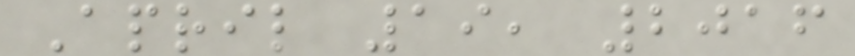April 19, 2016
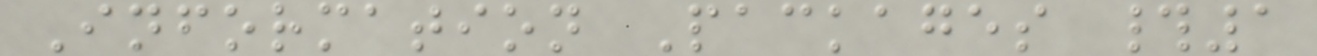Information Packages #1
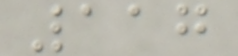117
